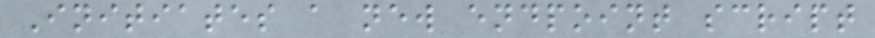Initiates a new endpoint script
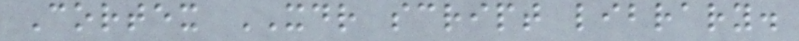Cortex XDR script library.
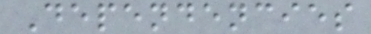Dependencies
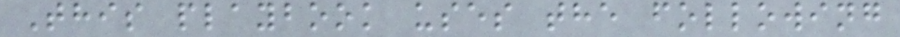This playbook uses the following
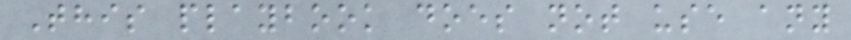This playbook does not use any
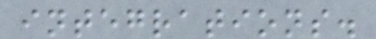integrations.
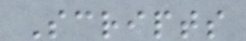Scripts
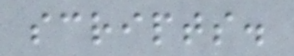scripts.
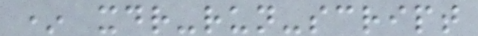* xdr-run-script
